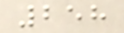258
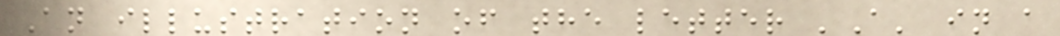An illustration of the letter 'A' in a
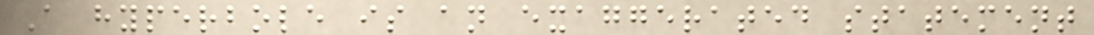A hyperbole is an exaggerated statement
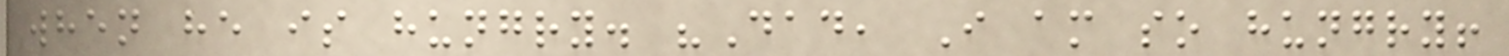when he is hungry. "Dad, I am so hungry!
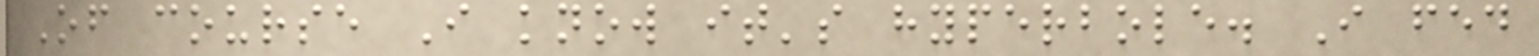Of course I know it's hyperbole. I fed
